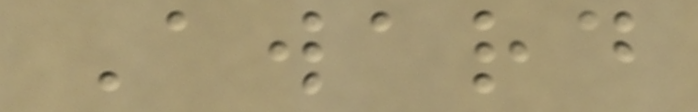Award
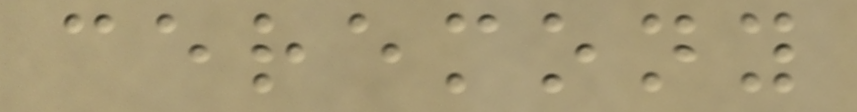ceremony
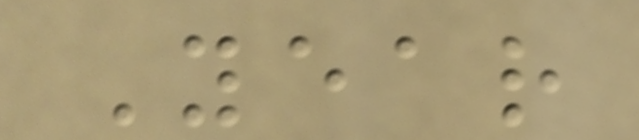Year
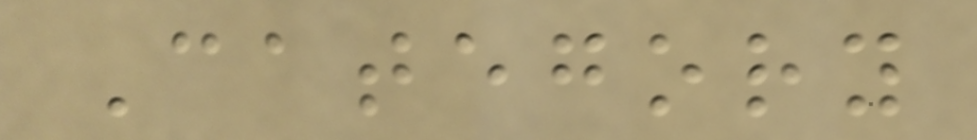Category
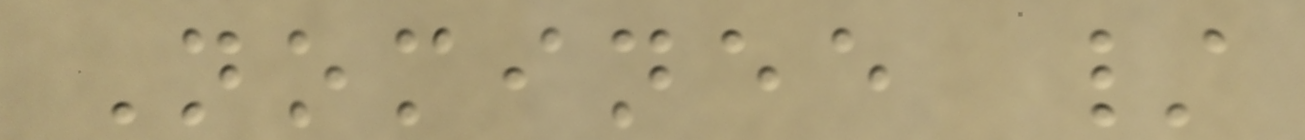Nominee /
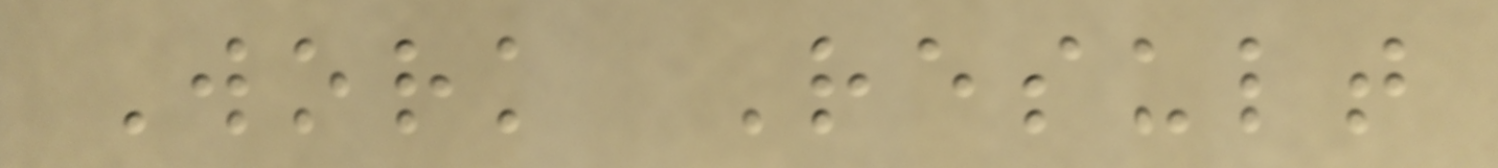Work Result
